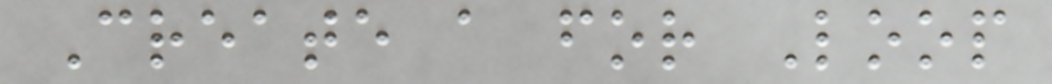Create a for Loop
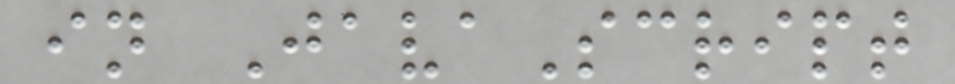in JavaScript
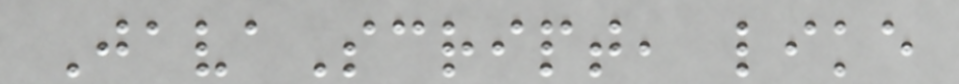JavaScript, like
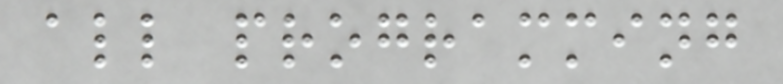all programming
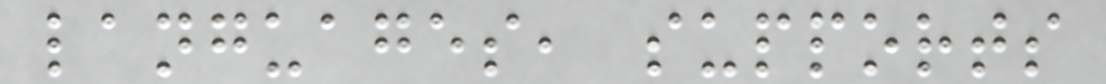languages, supports
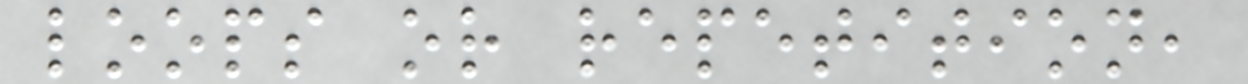loops or repetition,
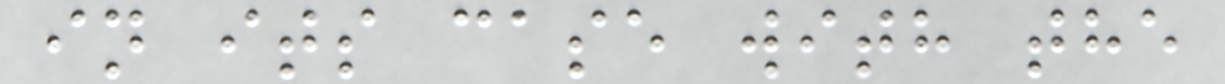in its case with the
